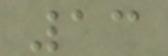13
